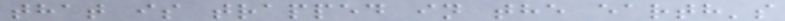that is trapped in the earth's
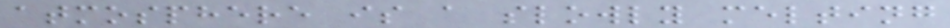atmosphere is a slowly melting
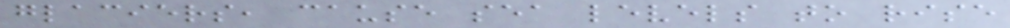glaciers, cause sea levels to rise
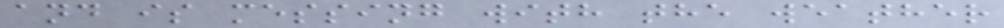and is messing with the weather
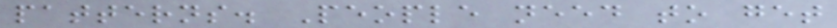patterns. People need to get
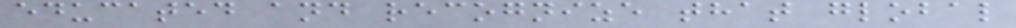educated and recognize that global
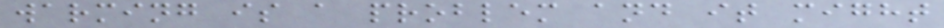warming is a problem and it might
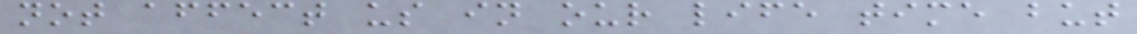not affect us in our life time but
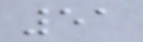51
